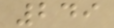249
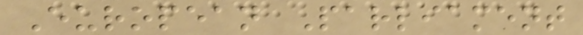European Parliament
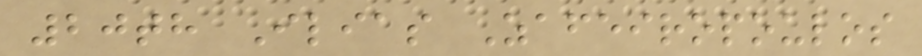20th Ilias Zafeiropoulos
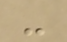-
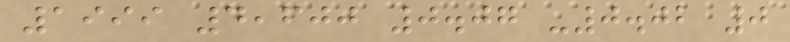1999 4,600 0.07 -0.02 0
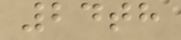24th
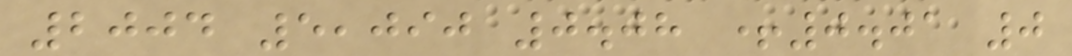2004 5,090 0.08 +0.01 0
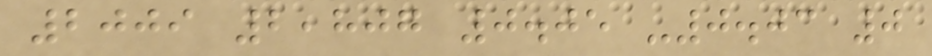2009 2,807 0.05 -0.03 0
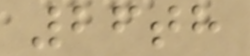26th
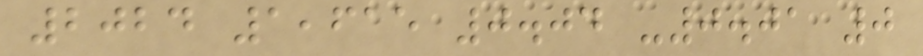2024 1,615 0.04 -0.01 0
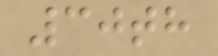30th
